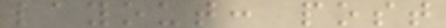layout: post
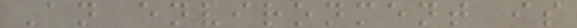An environment is
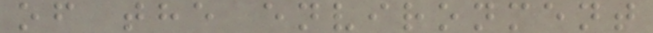of the environment
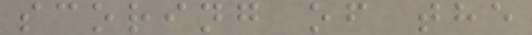scoring of the
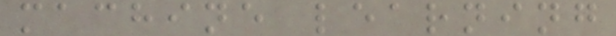machine learning
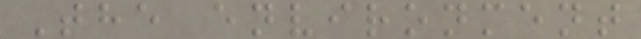The environment
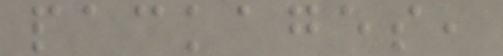packages,
